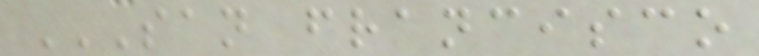SAN FRANCISCO
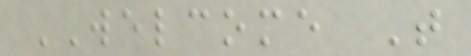WELCOME T
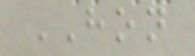HON
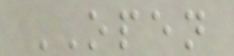OPEN
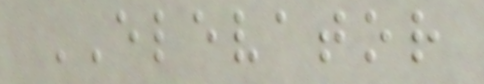ELEVATOR
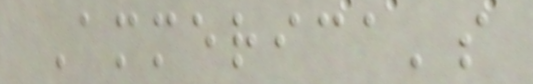Ammerica's
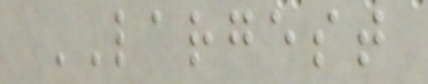LARGEST
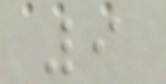9
